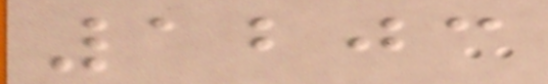1203
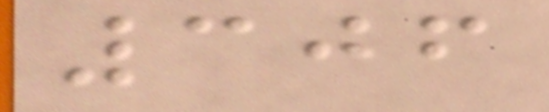306
